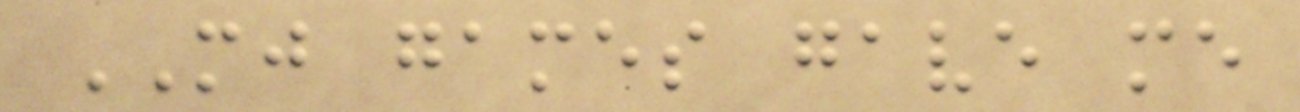MJ games gave me
